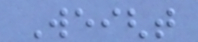Weight
